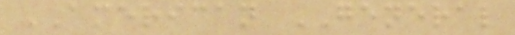AMERICAN GENERAL
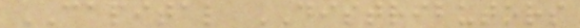CAPITAL DISTRIBUTORS
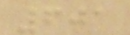601
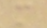m
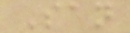San
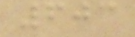603
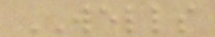WELLS
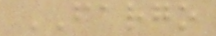FARGO
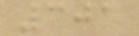301
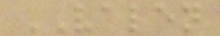VALEN
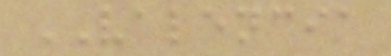VALENCIA
